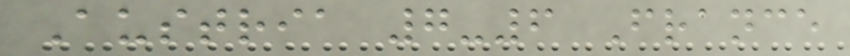Austria 7-6 France
